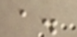a.
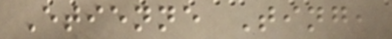Etienne Ting,
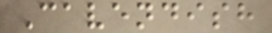Cavendish
